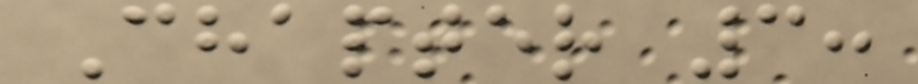Chapter 3:
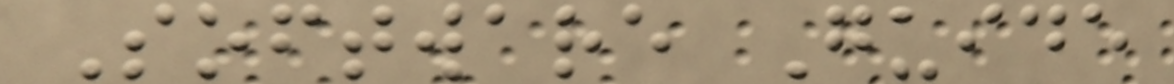Software Guide
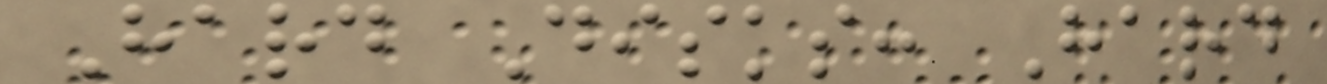Hard Disks: Hard
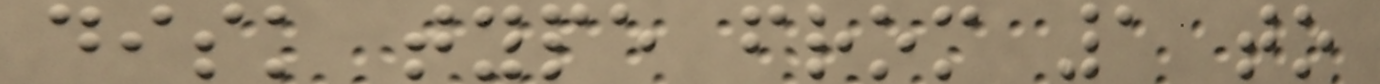disk type from 1 to
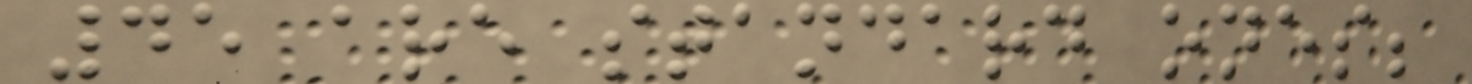45 are standard ones;
